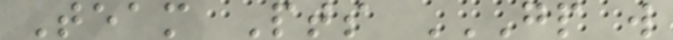Team Pts GP W
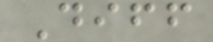Diff
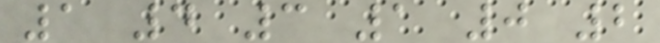1 4 3 1 0 2
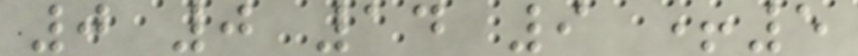0 0 14 9 +5
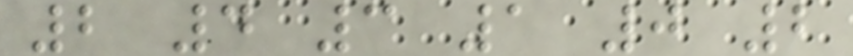2 4 3 1 0 2
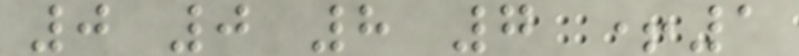0 0 8 7 +1
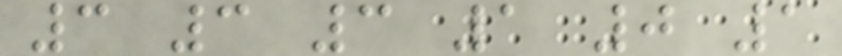3 3 3 1 0 1
